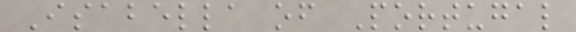Isabella of Portugal
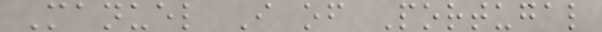Manuel I of Portugal
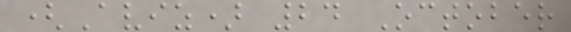(Aviz) 24 October
